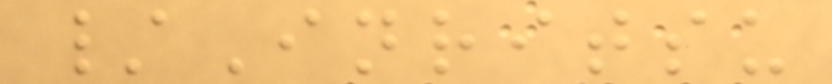/Inritsu
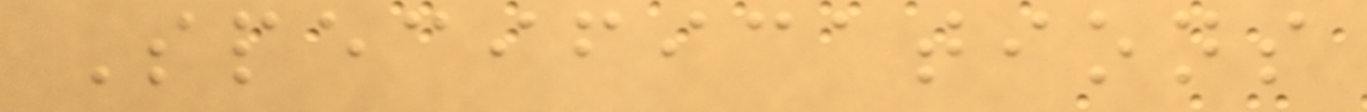Specifications
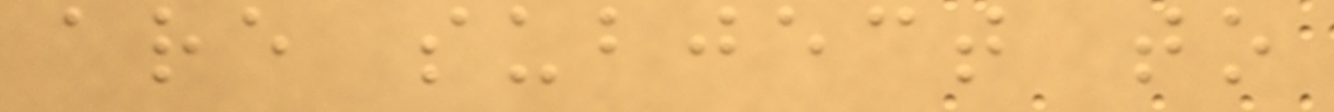are subject to
